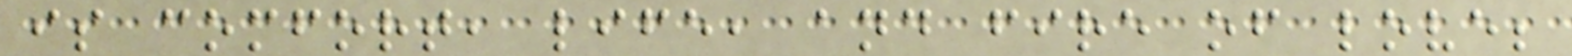is comfort, life, and fire of love;
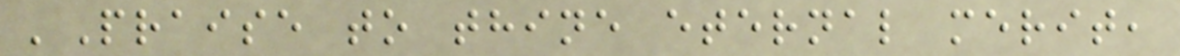'Praise to thine eternal merit,
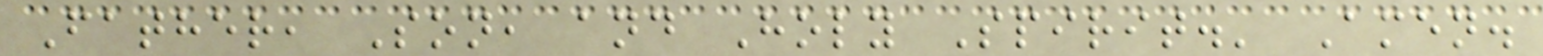Father, Son, and Holy Spirit.' Amen.
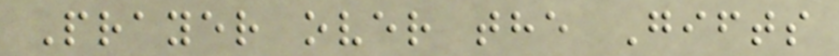Prayer over the Gifts
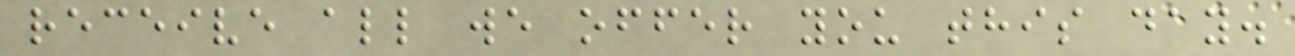receive all we offer you this day.
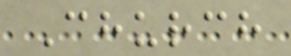Church
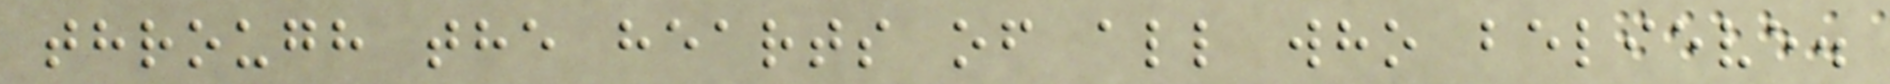through the hearts of all who believe.
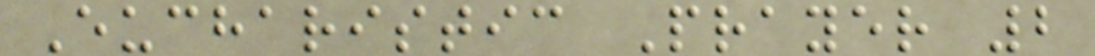Eucharistic Prayer 2
